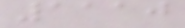1110
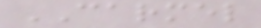CARMEL
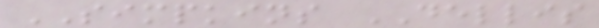SIMPKINS DELLIS
